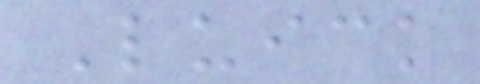Luick
